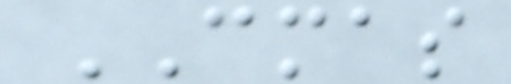CMAS
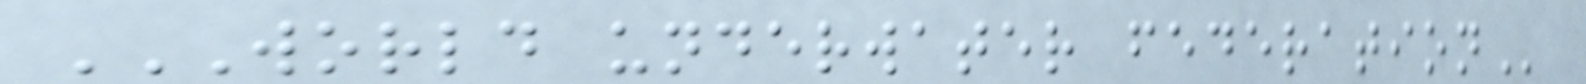WORLD UNDERWATER FEDERATION
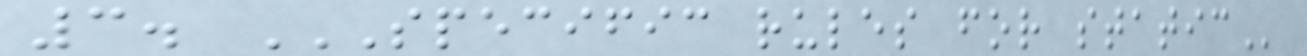3. SPECIFIC RULES FOR STATIC
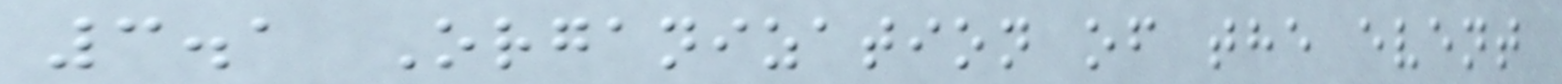3.1 Organization of the event
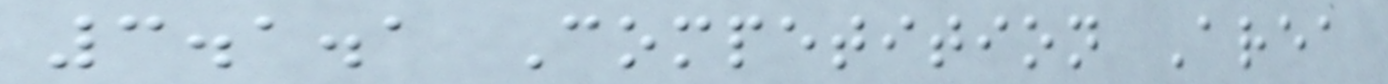3.1.1 Competition Area
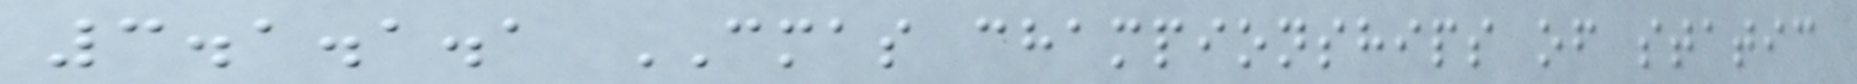3.1.1.1 CMAS championships of static
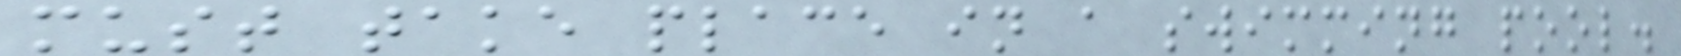must take place in a swimming pool.
